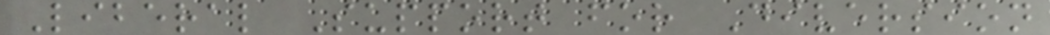Liberal Support for Diversion
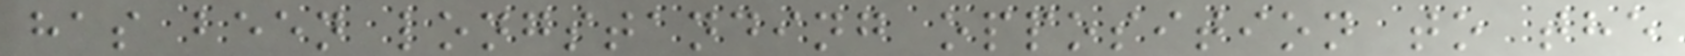has been longstanding opposition to the
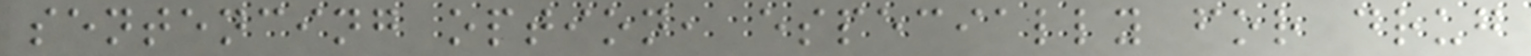sentencing option, especially for drug
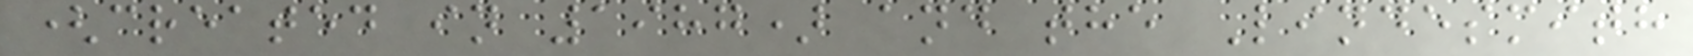(created in 1987) and the Lindesmith
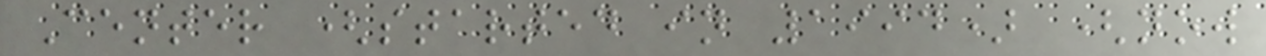Center (started in 1994) (now
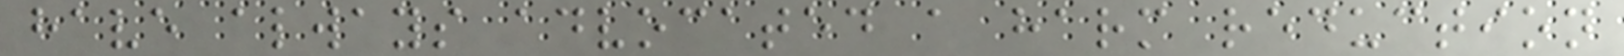have always advocated a harm reduction
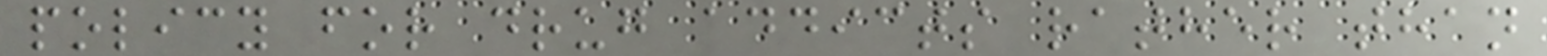policy for drug addicts rather than
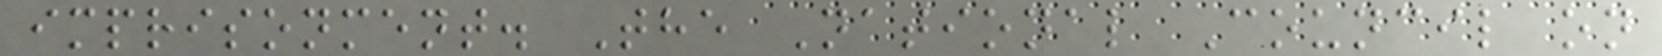imprisonment. The National Council on
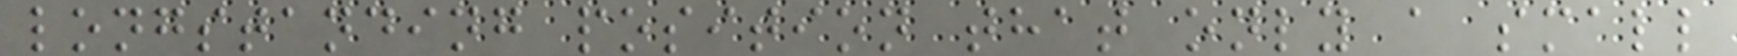longstanding position that only a small
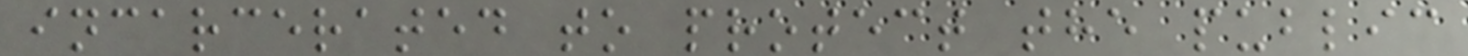incarcerated to protect the public
